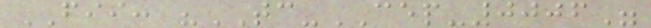FII: "TC-CEP-0006"
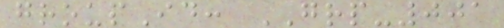groupId: GRP-001
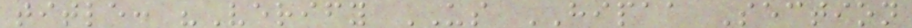title: "Verify US HIPAA Section
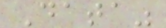Data"
